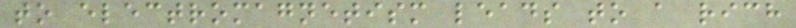to electromagnetism leads to a rich
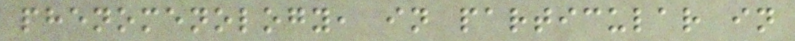phenomenology, in particular in
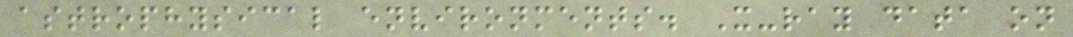astrophysical environments. X-ray data on
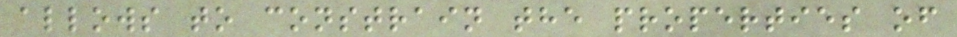allows to constrain the properties of
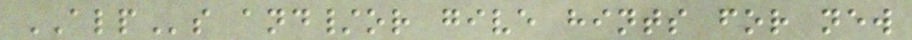ALPs and/or give hints for new
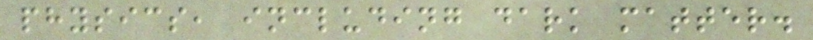physics, including dark matter.
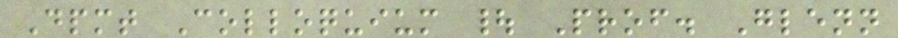Dpmt Colloquium | Prof. Glenn
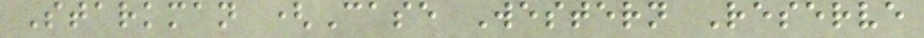Starkman (Case Western Reserve
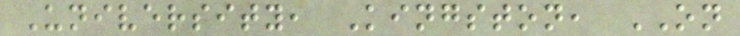University, Kingston, ON
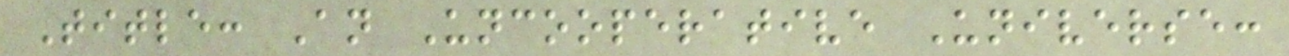Title: An Uncooperative Universe:
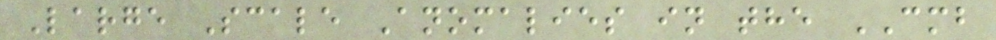Large Scale Anomalies in the CMB
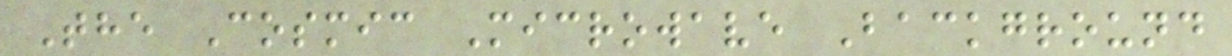The Cosmic Microwave Background
